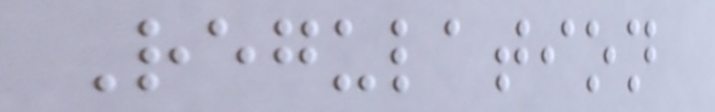Regulation
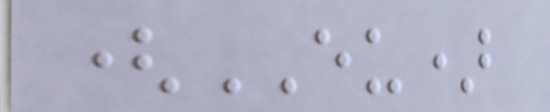(EU)
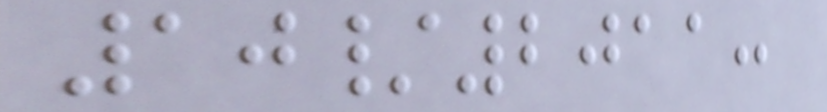10/2011:
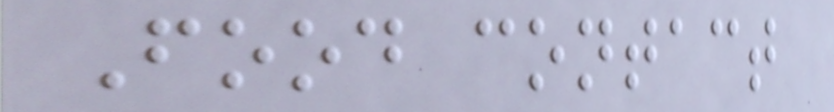Food contact
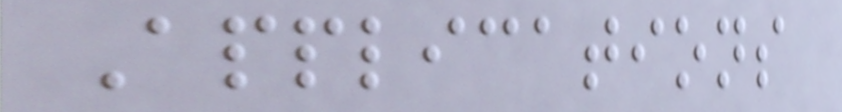Applications
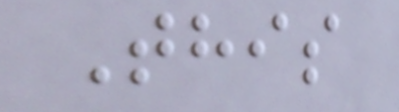This
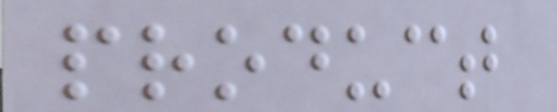product
